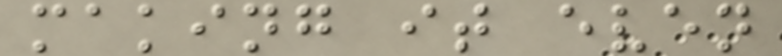making it even
